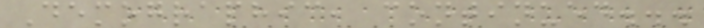Demographic, continued...
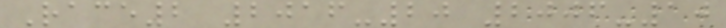Race2 2016-20 2006-10
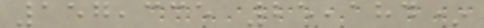157,335 25,184*
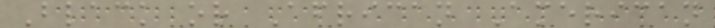Black or African American
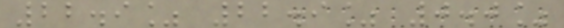22.9% 22.9% 0.0%
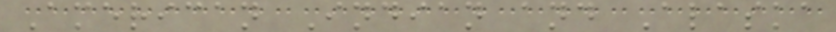American Indian and Alaska
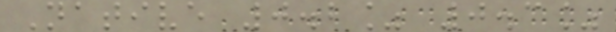Native 0.2% 0.3%
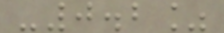-0.2%
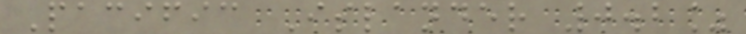Pacific Islander 0.2%
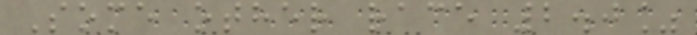Some other race 2.0%
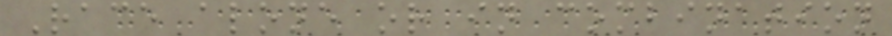Race alone or in combination
